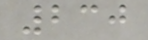230
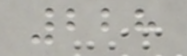228
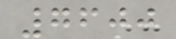7600
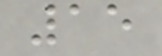15
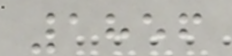1856
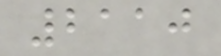2110
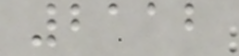2112
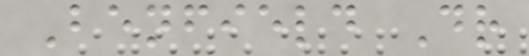Benfield Dr
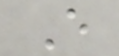E
